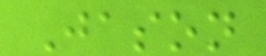Jason
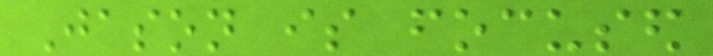Jason is focused
